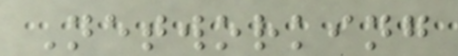Networking
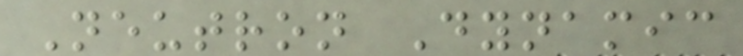Neutron Dynamic
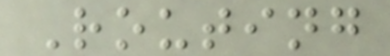Routing
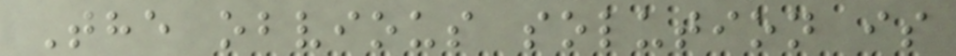The obvious solution is
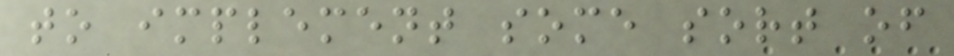to implement some sort of
